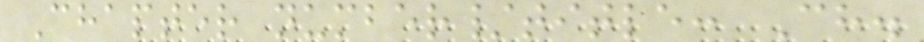Chapter number/title: Ch.
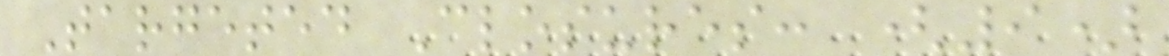Targeted Closures: (9)
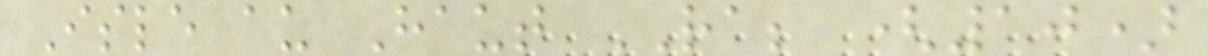Isle au Haut RA; (10)
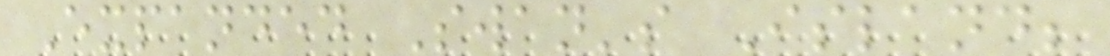Expanded Swan's Island;
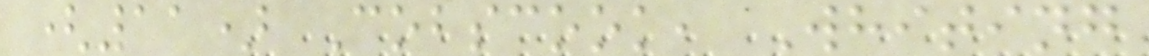(11) Cobscook, Whiting
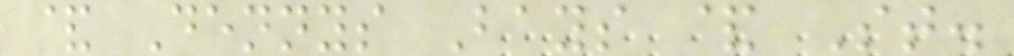& Dennys Bays & St.
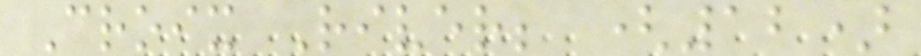Croix River; (12)
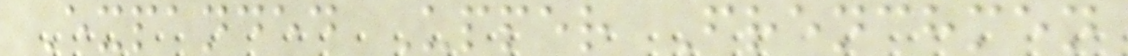Expanded Upper Frenchmen
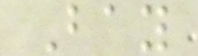Bay
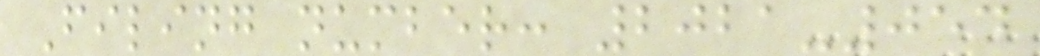Filing number: 2021-054
